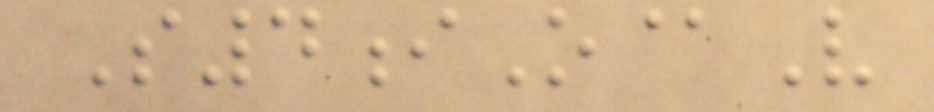S4iO@V
